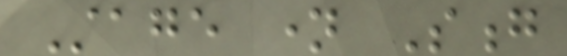Stage name Song
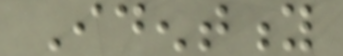Identity
